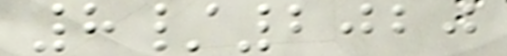8/2020
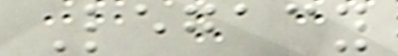Legacy
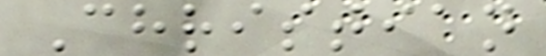Christian
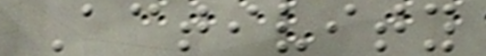Activity
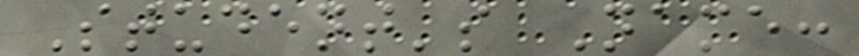Student's Name:
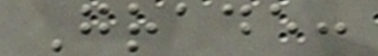Grade:
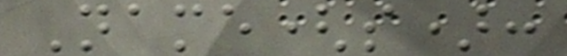Name(s):
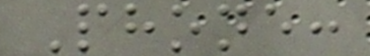Phone:
